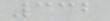332
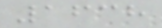1638
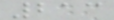213
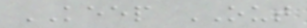KEEP OUT
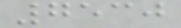7530
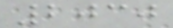2030
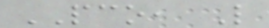PCO, L
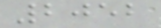2052
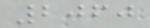2060
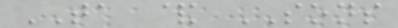TA & SONS
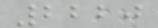2220
